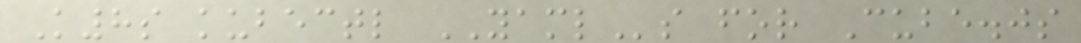K8s kubectl YAMLs for Cube.js
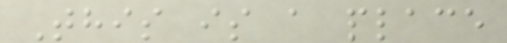This is a place
